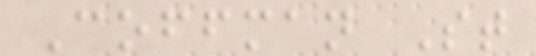Coffman St
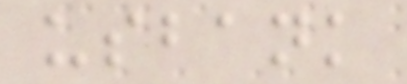usbank
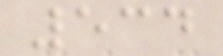534
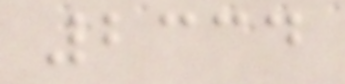2334
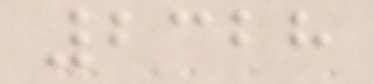2328
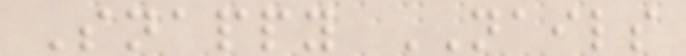Snappy NAILS
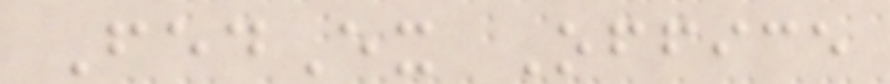FedEx Office
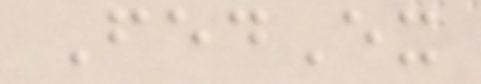FedEx
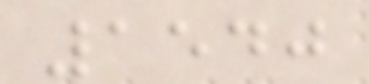1540
